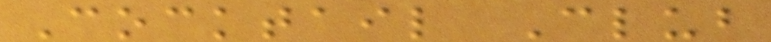Cocktail Club
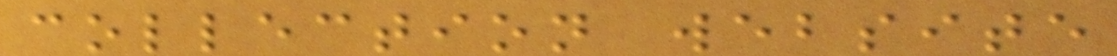collection website
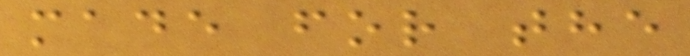made for the
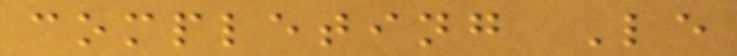completing Le
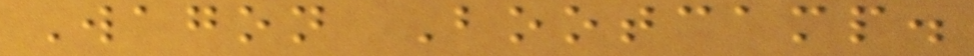Wagon Bootcamp.
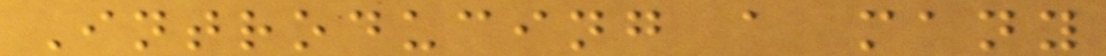Introducing a many
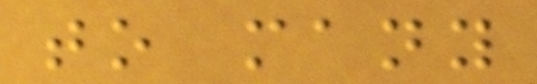to many
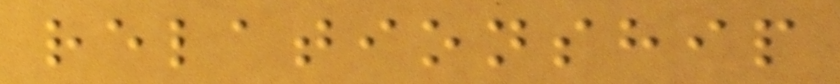relationship
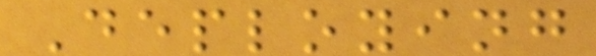Deploying
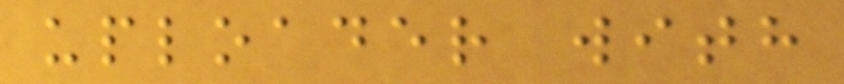uploader with
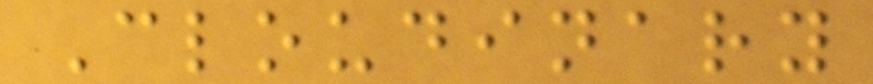Cloudinary
